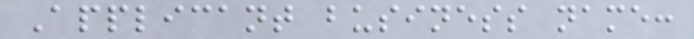Applicant business name:
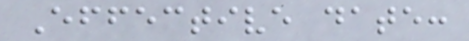Effective date:
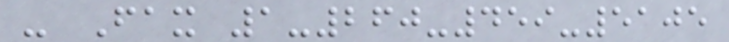- Fax 1-260-459-5105
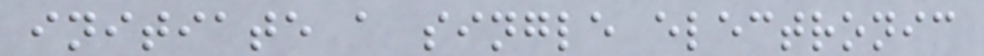initiate a single electronic
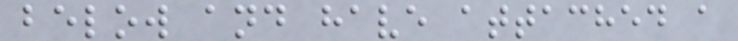below and have attached a
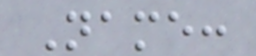Name:
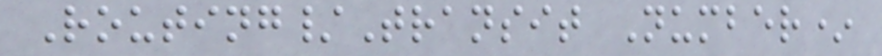Routing/Transit Number*
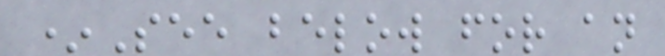*See below for an
